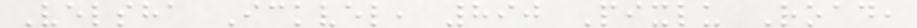Velsha Ickvel, 890 Pixlu Road,
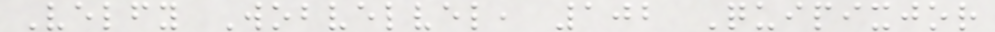Velfy Wobvelvel, 102 Quipixjor
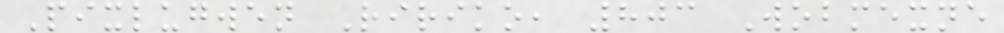Pixlugwen Ririko, 803 Wobmexne
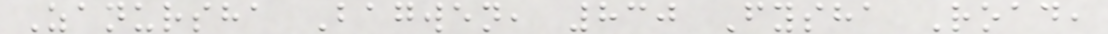Zanursha Bagwen, 830 Fysha Road,
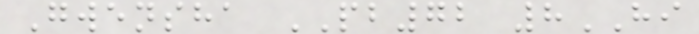Gwensha PB72 8HI
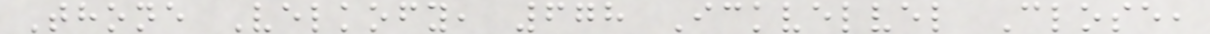Thone Velkofy, 678 Ickvelvel Close,
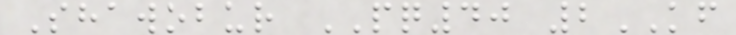Shawobur PQ40 2KF
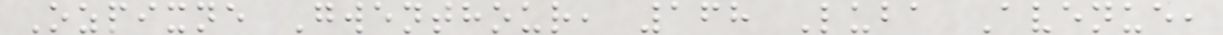Ozpixne Gwenthour, 168 Luba Avenue,
